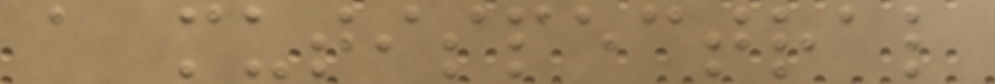a mutispectral
